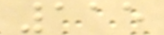115
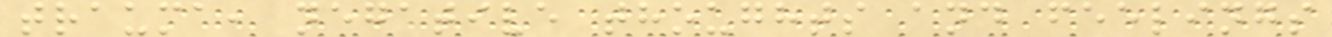trauma, negative thoughts and feelings
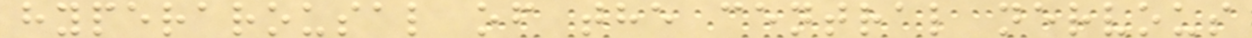hyperarousal of the central nervous
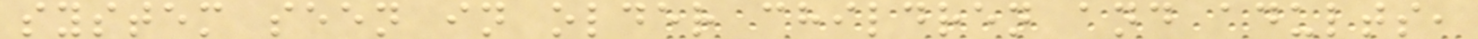system seen in older children and adults,
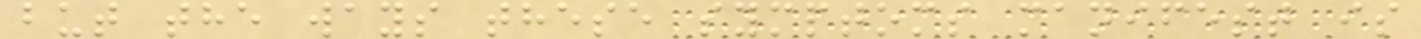but the ways these symptoms manifest is
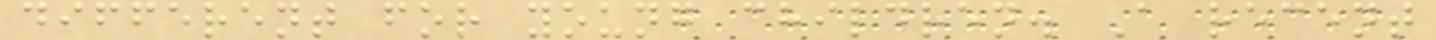different for young children. A recent
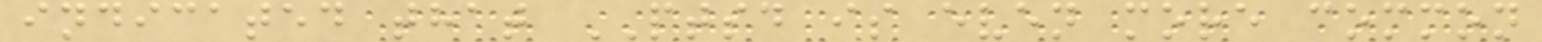indicated that PTSD is even more common
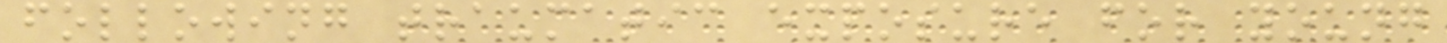following traumatic exposure for young
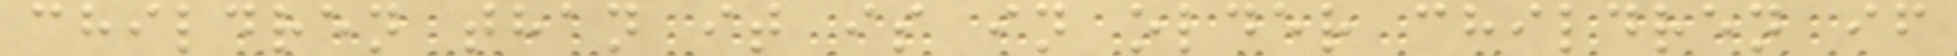children than it is in older children if
